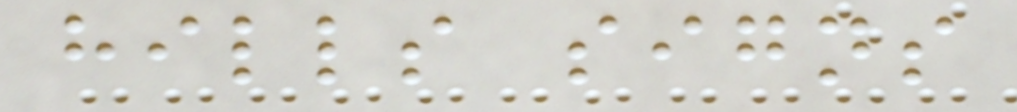hills signs
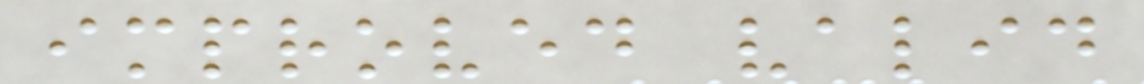improved valid
